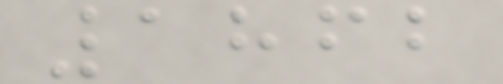1862
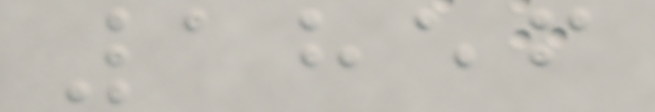1856
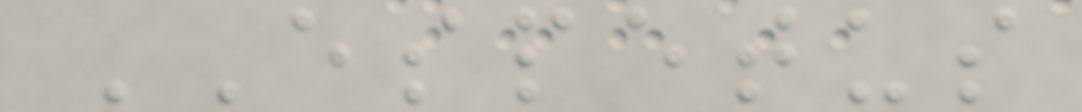ESPETUS
